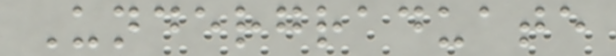Undergraduate
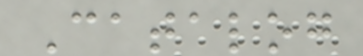Catalog
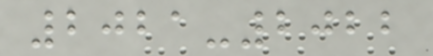2021-2022
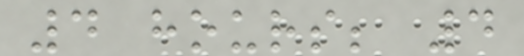4 hours; 4
